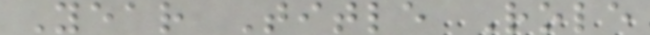Year Title Role
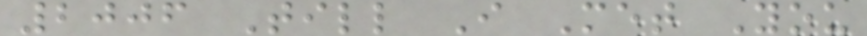2006 Till I Met You
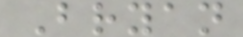Bryan
